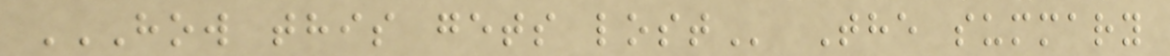HOW THIS GETS LOST The summary
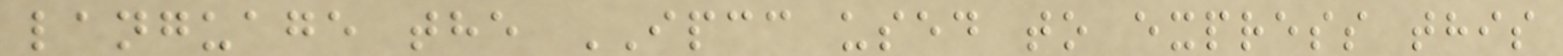language the IPCC used to express this
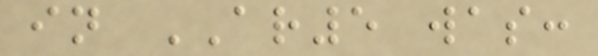in AR5 was:
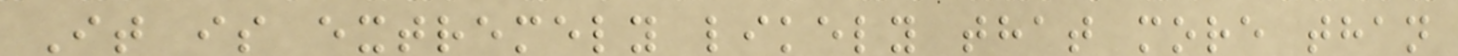It is extremely likely that more than
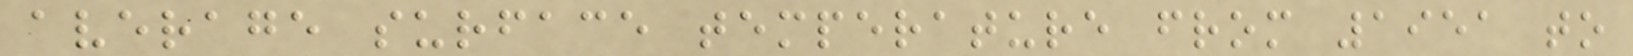average surface temperature from 1951 to
